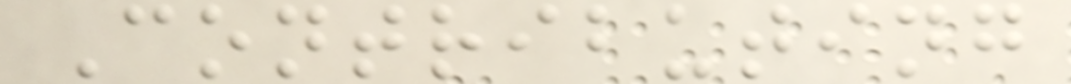Contributing
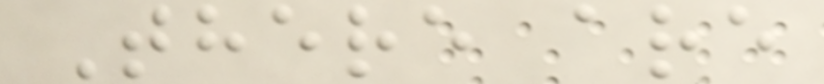There are
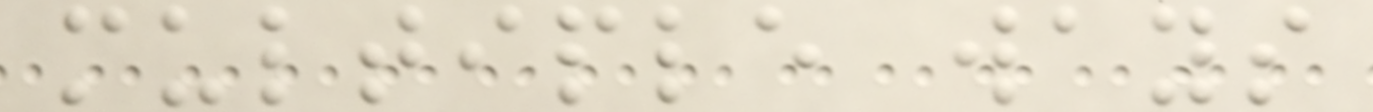multiple ways
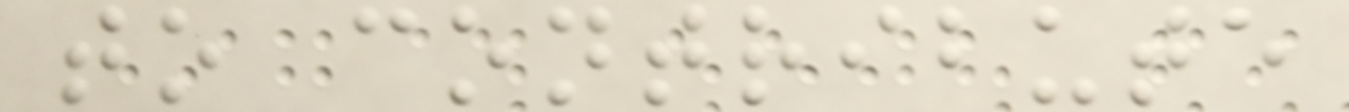to contribute
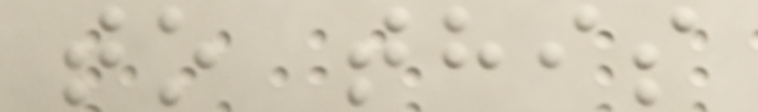to this
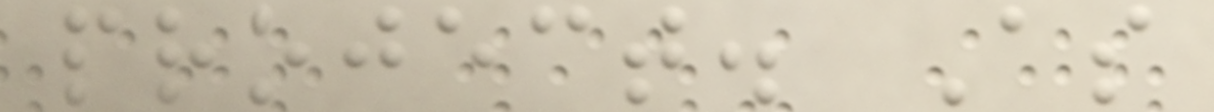project. As
